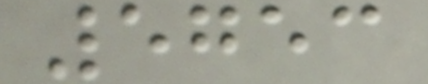5753
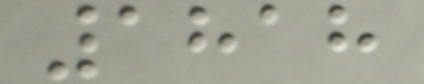1818
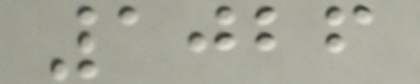1026
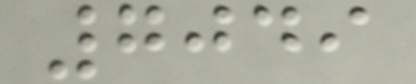7049
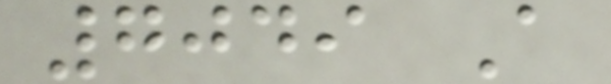7049 A
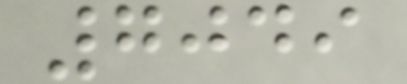7049
